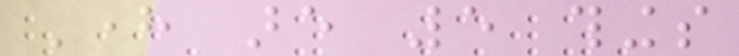Here are 5 things
